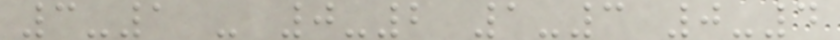3-1 - 0-2 1-3 0-4
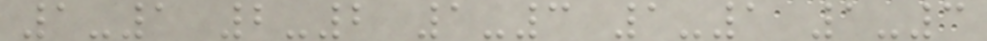1-1 2-2 1-3 1-1 1-3
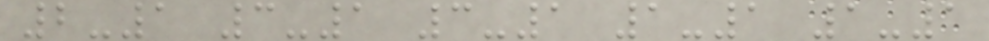2-1 3-1 3-1 1-1 1-1
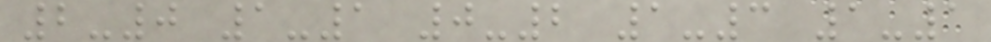2-0 1-1 0-2 1-3 1-1
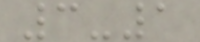3-1
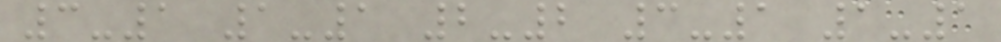3-1 1-1 2-2 3-1 1-1
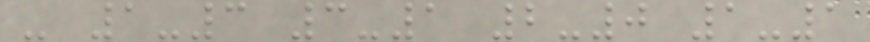- 1-3 3-1 2-0 1-1
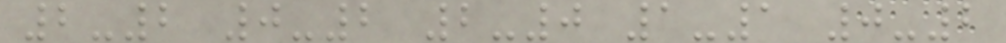2-2 0-2 2-0 1-1 0-2
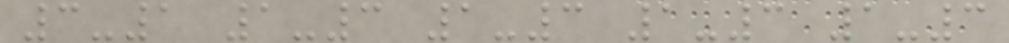3-1 1-3 1-3 1-3 1-3
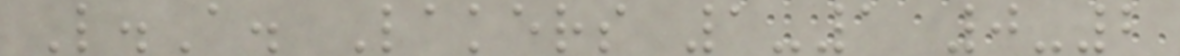L.A. Lakers 1-1 0-2
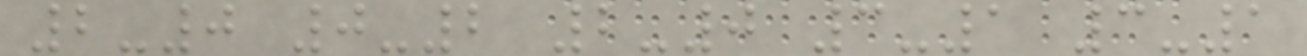2-0 0-2 2-0 3-1 3-1
